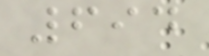694
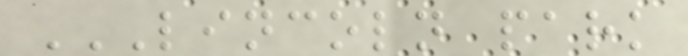LINCOLN PARK
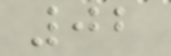02
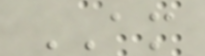AM
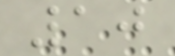10
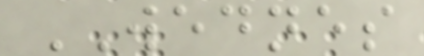WEDNES
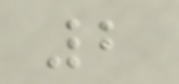2
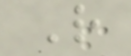R
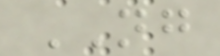NG
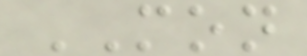MON
